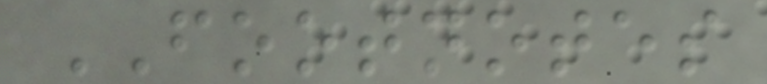FOOTNOTES
